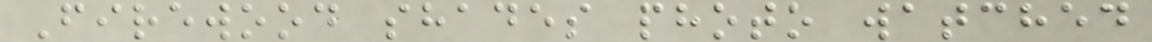Firewood shades photo watched
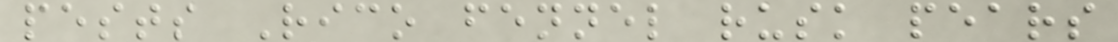pests Rico fennel rusk pears
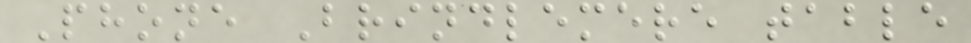Phone Brindlemere table
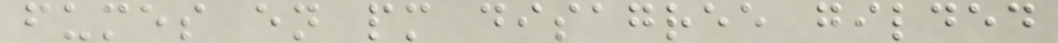fumes en pm disagree gilded
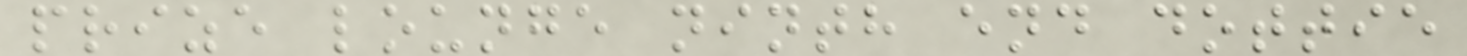prize lounge ninth end dottie
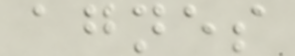agnes
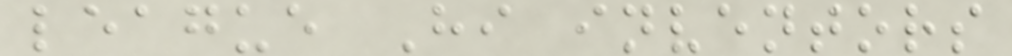league Hi inventors
